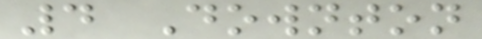4 Downton
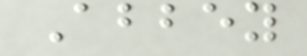Abbey
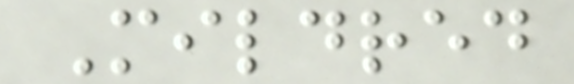Mildred
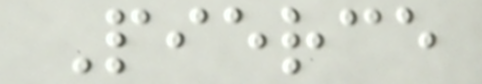Pierce
